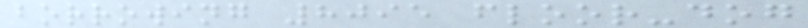borrowing 8095 floor-dog
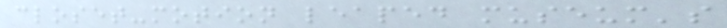closet-motion leaped museum's
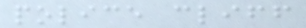police cliff
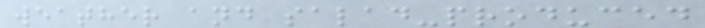weather and salad-produced
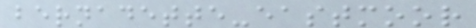bernadette-eastmoor
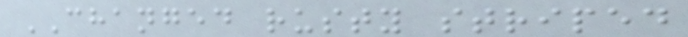CHANGED rusty striped
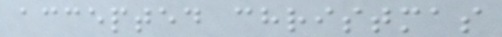accepted christmas
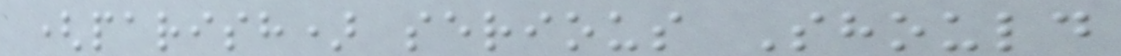(parish) serious Should
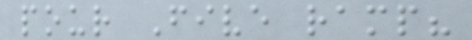pour Five ramp?
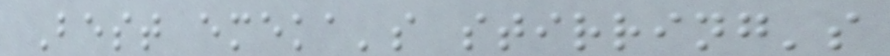Best emeka's stirring's
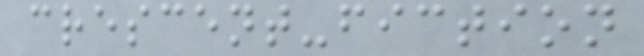crescent-fiction
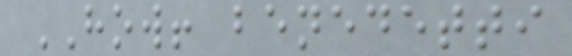HOW! benedetti
